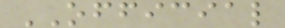OFFICIAL
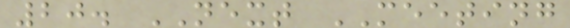20. NEXT MEETING
